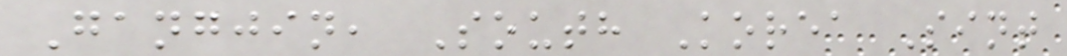Gangjin, South Korea Sint
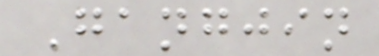Gangjin
